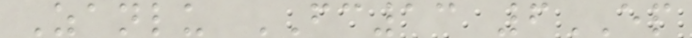Zanlu FC13 6EP
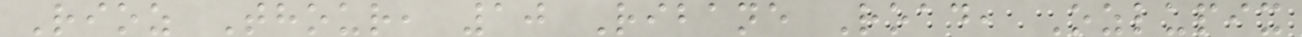Rioz Thour, 10 Ribane Road, Ozlupix
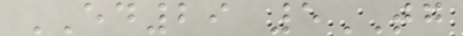ED29 5TG
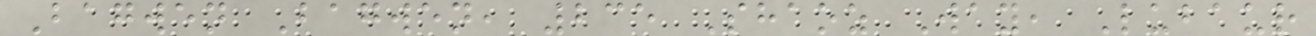Bagwen Bagwen, 235 Shaoz Way, Lubaur
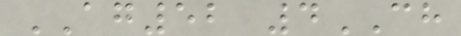AG52 4CH
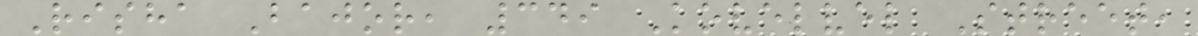Risha Bajor, 349 Kovelvel Street,
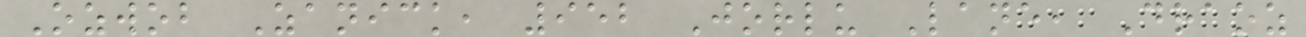Ozwob Zanick, 952 Jorlu Lane, Draoz
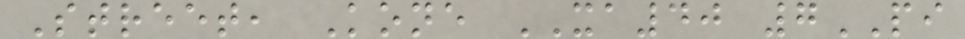Street, Kone XA40 7PI
